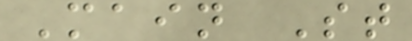Main St
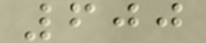600
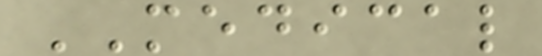MEDICAL
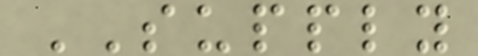SUPPLY
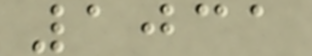1031
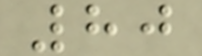80
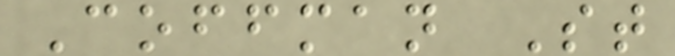Coffman St
